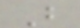B
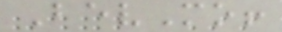BevMo!
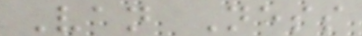Van Ness
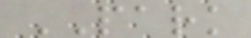PARK
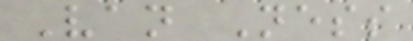Van Ness
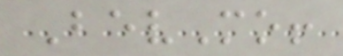BevMo!
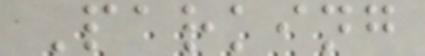Parking
